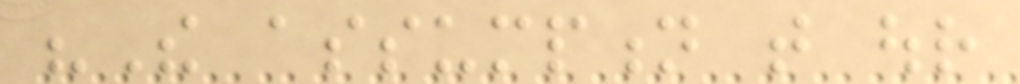"The assumption that our
